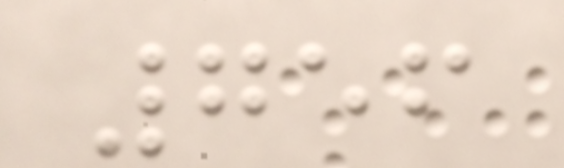756
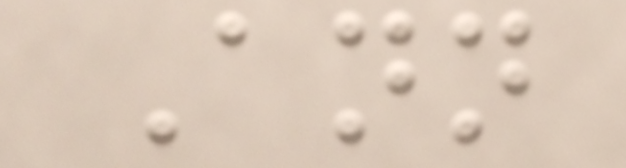Ann
